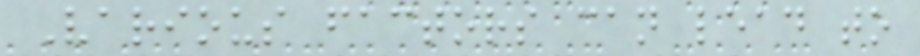Various factors can lead to
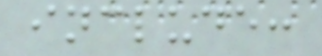include:
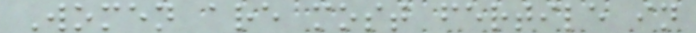Women are most fertile in
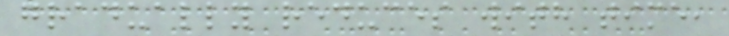gradually reduces with time,
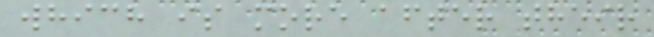which is more after their
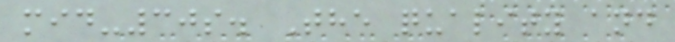mid-30s. The quality and
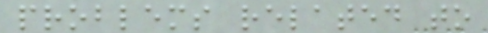problems related to
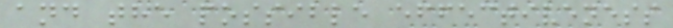and the possible effectiveness
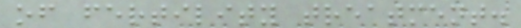of fertility treatment.
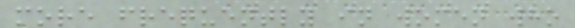more frequently in women who
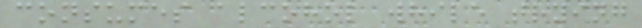consumes alcohol while trying
